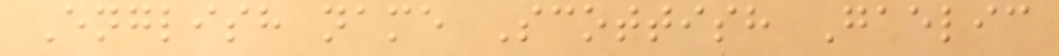English name Scottish Gaelic
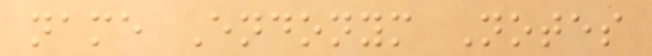name Endonym Notes
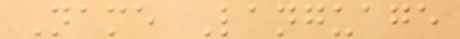Name Language
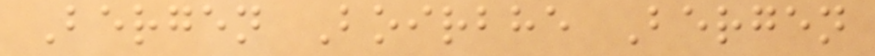Bergen Boirbhe Bergen
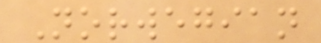Norwegian
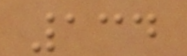134
